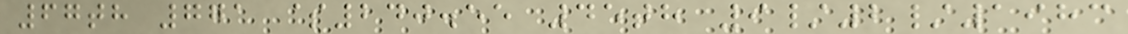67th 771 $240.55 45th 9/2/1983
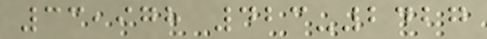33,978 423-2427
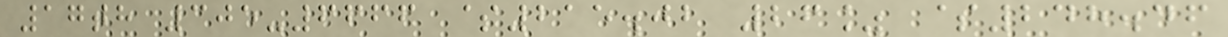17th 305-6666 $215.02 26% $248.46
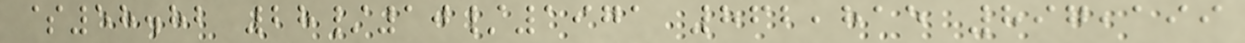$58.82 28/10/1971 862,815 897,199
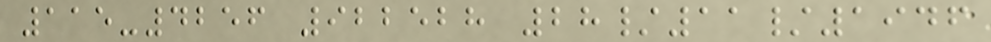115-4256 922528 28/11/1946
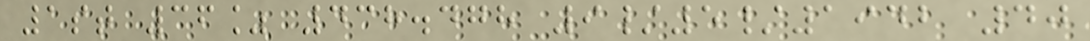1st 36% 438.478 9/5/1942 40
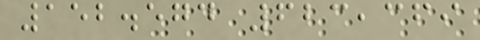152.574 623,369
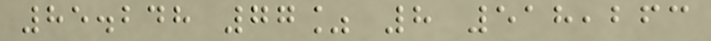85.248 77% 8 518,263
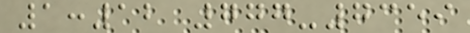1:12 777-7359
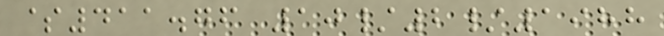$411.76 10/2/1988
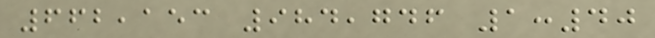662,153 984,746 1:40
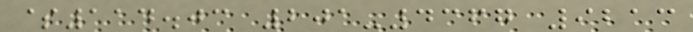$114.03 201-4367 9213
